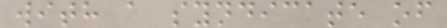with a syndicate of
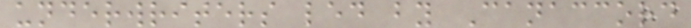underwriters led by Canaccord
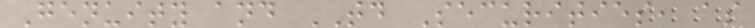Genuity and TD Securities, as
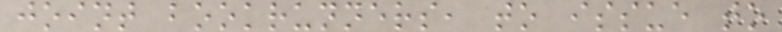joint bookrunners, to issue to
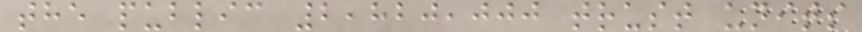the public 2,820,000 trust units
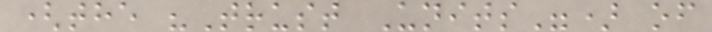(the "Trust Units") of
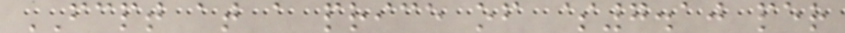FCPT at a price of $7.10 per
